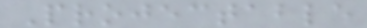Projectable
